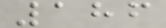186
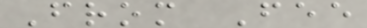From Fee
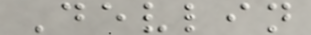Devlin
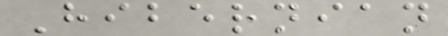Hibernian
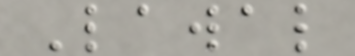Lawal
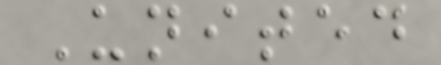United
